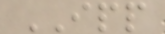IPP
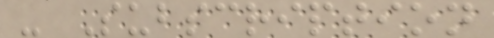- Subscription
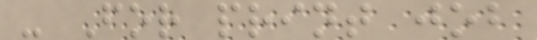- For print job
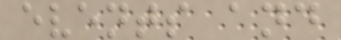events and
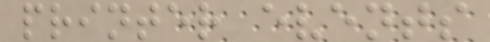printer events
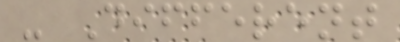- Different
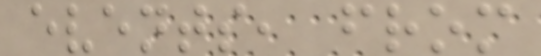events, from
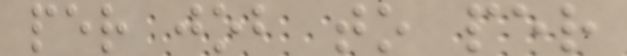per job to per
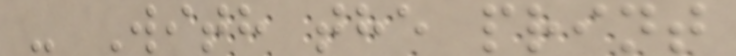- With the print
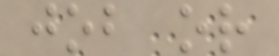job or
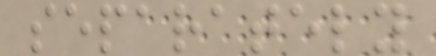separately
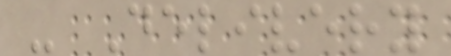- Delivery
